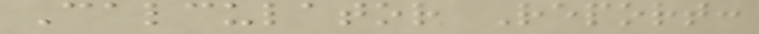Calculator Report:
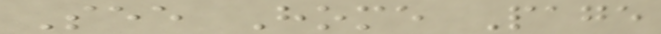See Home Page
